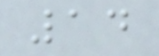14
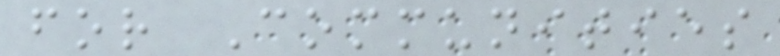for Communities
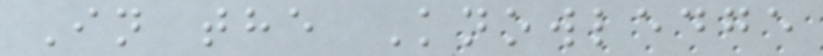In the Knowledge
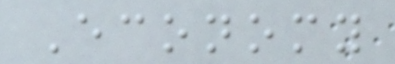Economy
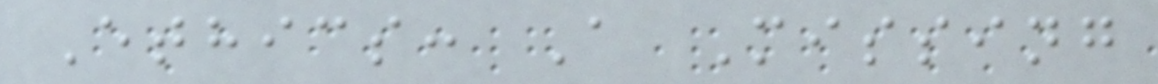Ethics: A Missing
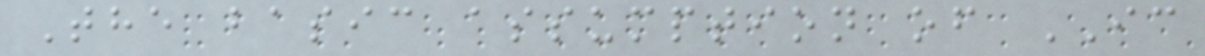The basic assumption of IC
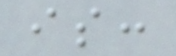is:
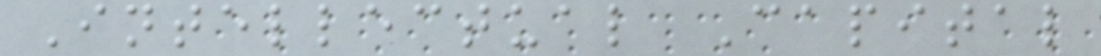Intellectual Capital
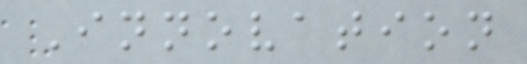Innovation
